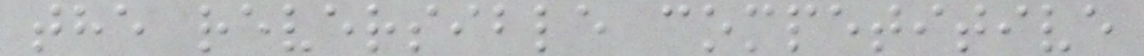the reversible competitive
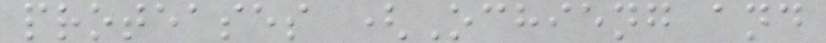proteases (Ochieng and
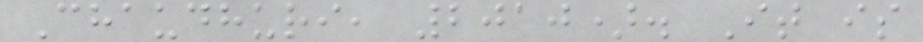Chaudhuri, 2010). It is
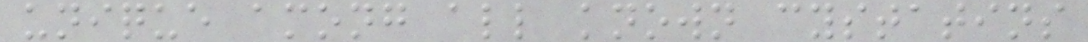unique among all known cystatins
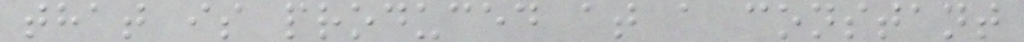that is produced at a constant
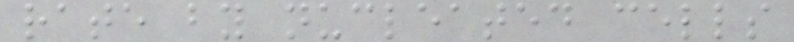rate by nucleated cells
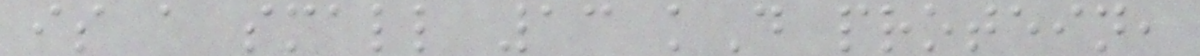is a small 13 kD protein,
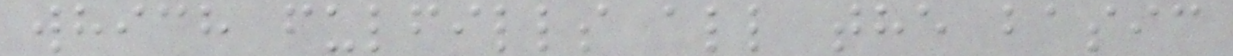which fulfills all the basic
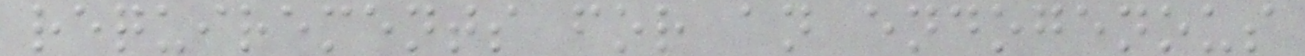requirements for an endogenous
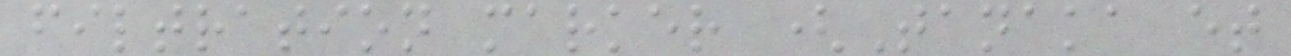filtration marker (Tanaka et
